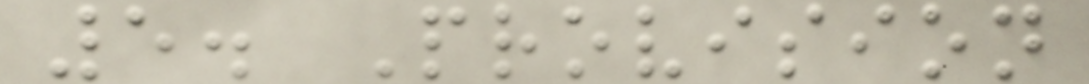5. Provision
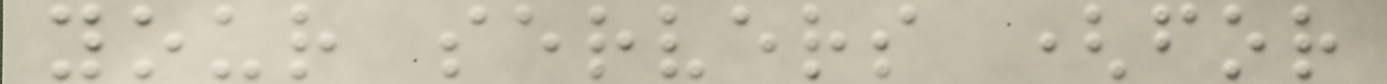your servers (for
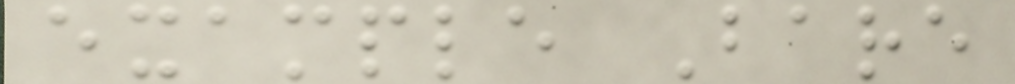example Bare
